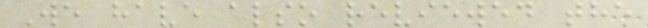We have also reviewed the
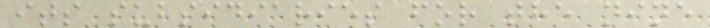its subsidiaries for the nine
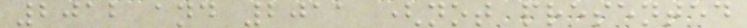2012 and 2011 (not presented
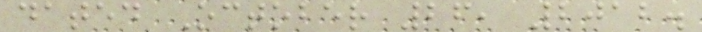dated October 26, 2012.
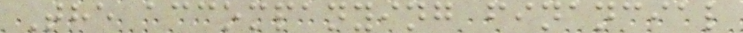The accompanying financial
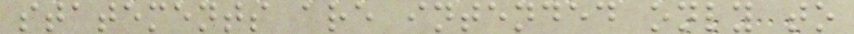statements are intended only to
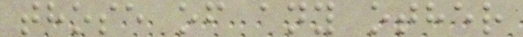those of any other
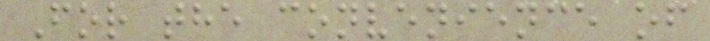For the convenience of
